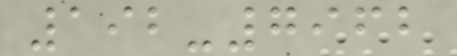192-7962
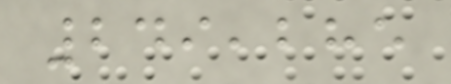249,285
